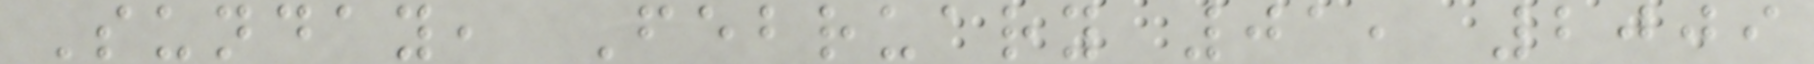Sunday, February 01, 2009
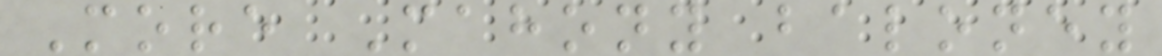More Mahony baloney
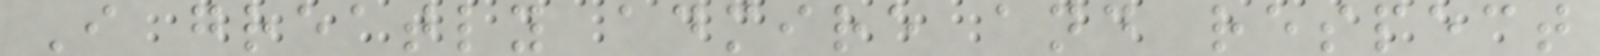I greatly admire and respect
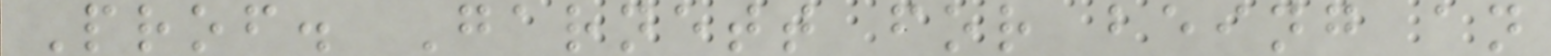Prof. Garnett for being an
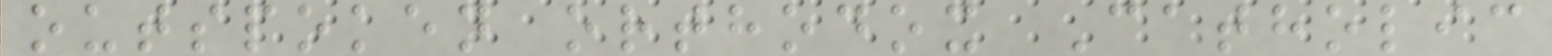outspoken orthodox Catholic
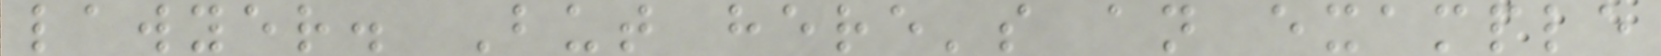lawyer. But here's an example
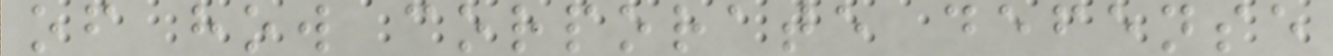of how corporate defense
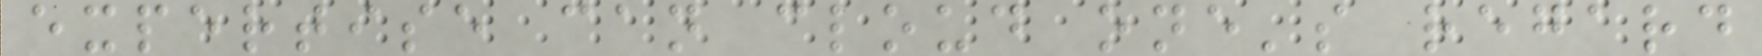expertise can cloud one's regard
